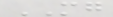MG
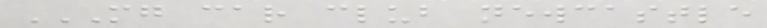MG CAR CLUB NEWCASTLE
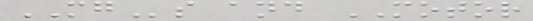MGs and MOTOR
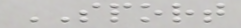SPORT
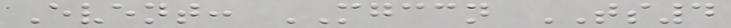Event: MGCCN TS4
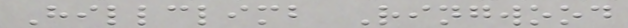Hillclimb Ringwood
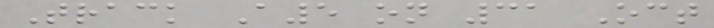Track A5 on 31 Oct
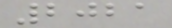2021
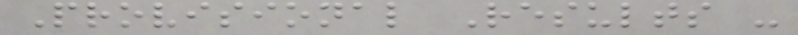Provisional Results -
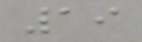19
